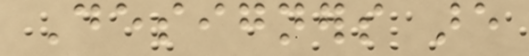Designers are
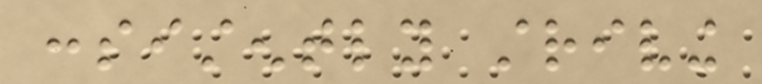consistently striving
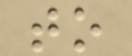to
